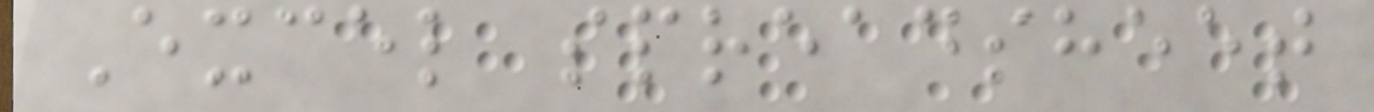Excel spreadsheet
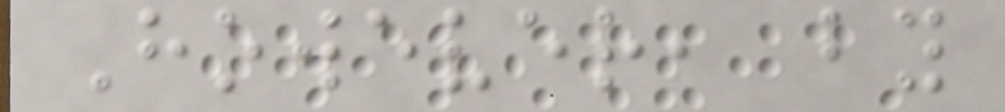However, by
